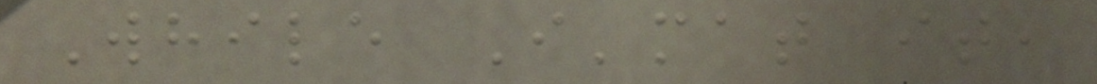While I'mat it,
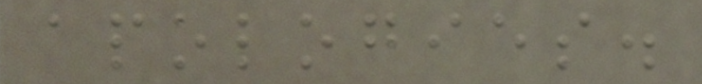apologies.
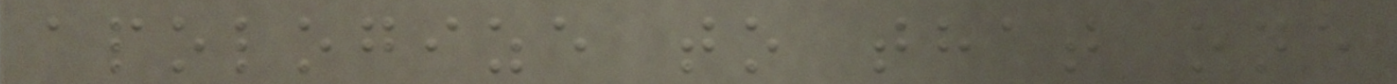apologize to that one
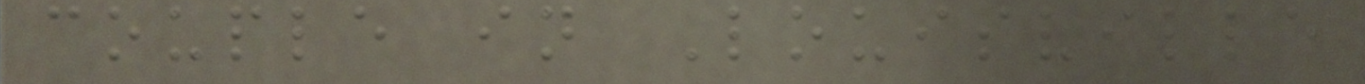couple in Louisville
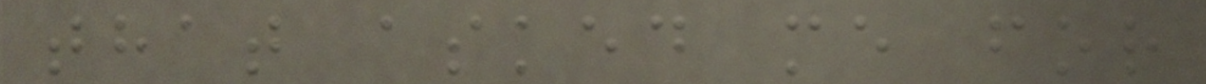that asked me for
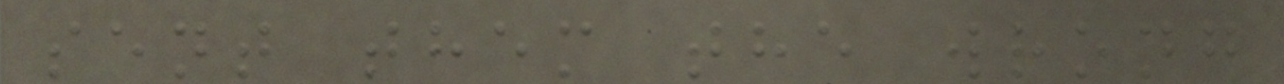sent them the wrong
